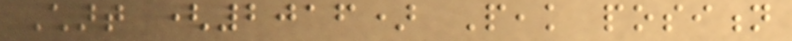Chart (2016) Peak position
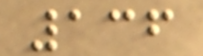136
